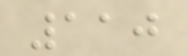110
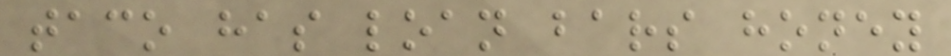taco has loan bars honey
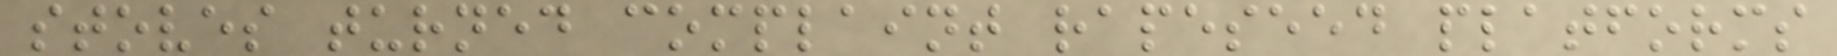stoves turned complaint rapeseed platforms
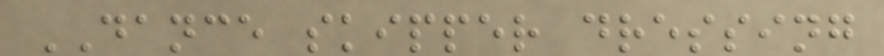DANCE skipper dressing
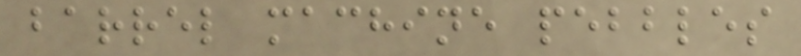barrel machine pebbles
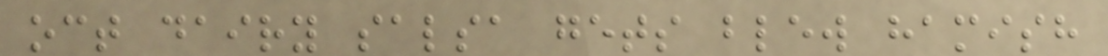oct dairy salsa gets blew hamish
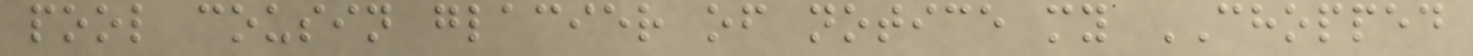pool cousin glacier of notice my CHOPPED
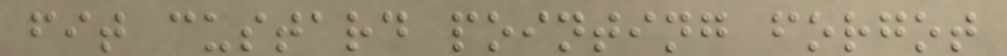fit custard pointing forgot
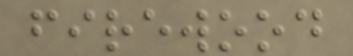firewood
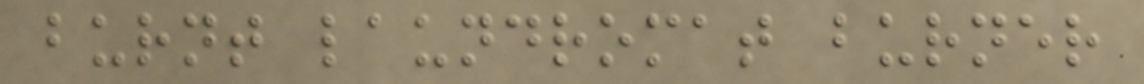burnt laundromat burner
